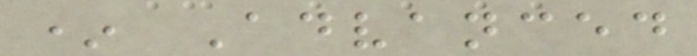* Advanced
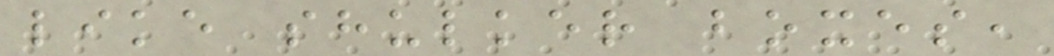like shulker boxes,
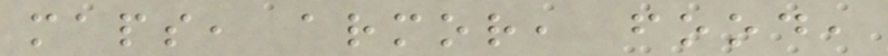maps, armor, food,
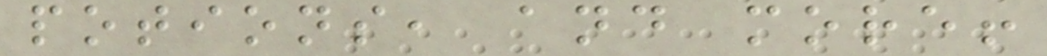potions, and more!
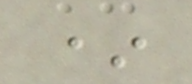*
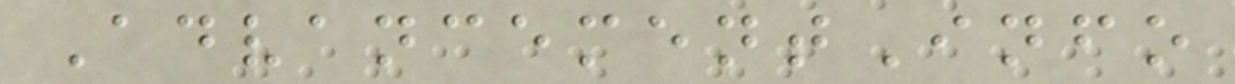AdvancementInfo
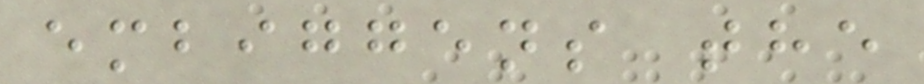embiggens the
